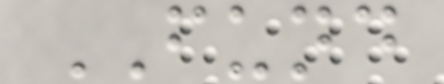FUND
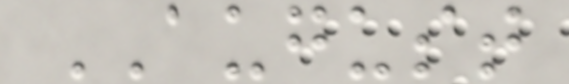AUGUST
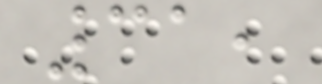31,
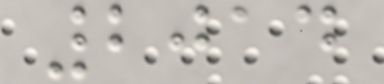2014
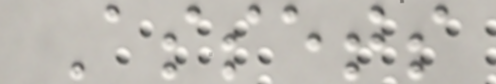Assets
